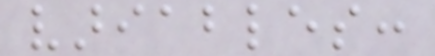variables:
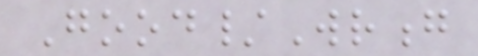Good/Wrong
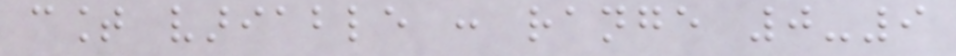count variable : range 0-9
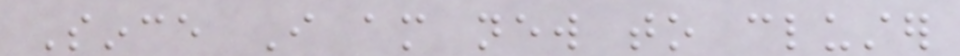Since I am new to cluster
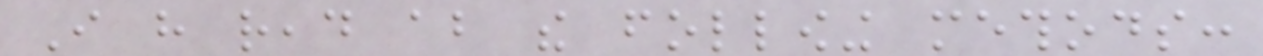I have read about the following methods:
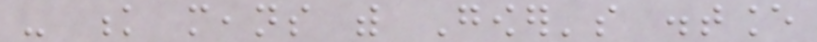- k means with Gower's distance
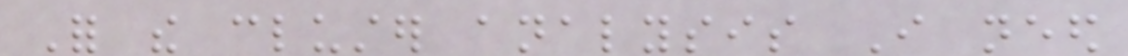For the cluster analysis I need
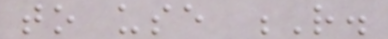to use R.
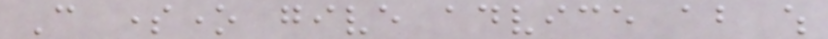Can someone give advice about which
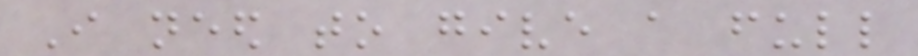I need to give a full
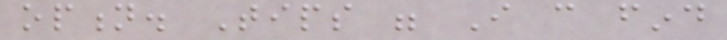option. Tips were I can find
